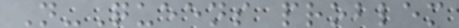N-Queens problem
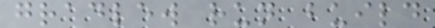gradlew run build
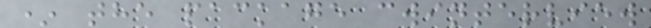* the package cwinterview
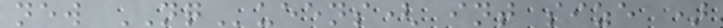new NQueens( int size )
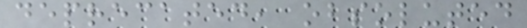deprecated, obsoluted
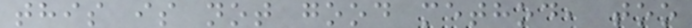this is not good method, too
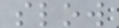slow
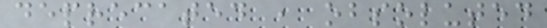deprecated , obsoluted
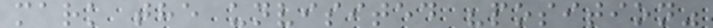mark the unvisited "position"
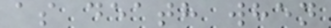as death when
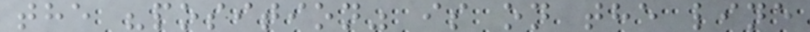the "position" is on the line
